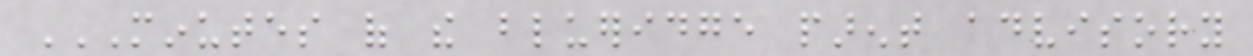MINUTES OF THE BLUERIDGE PARENT ADVISORY
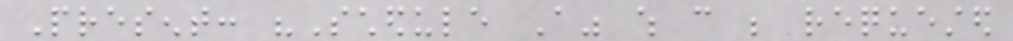Present: "Schedule A" which can be requested
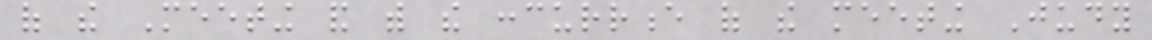of the Meeting and with the concurrence of the meeting Judy
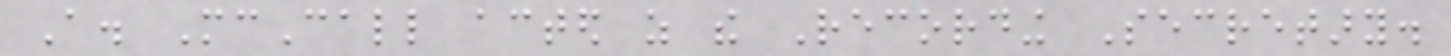A. McCall acted as the Recording Secretary.
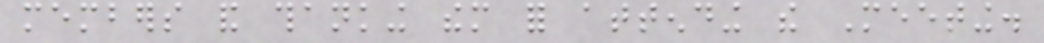members and thanking them for attending the Meeting.
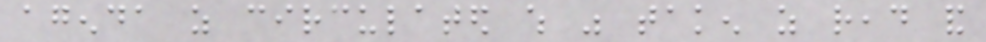agenda as circulated which was taken as read and
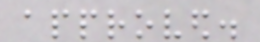approved.
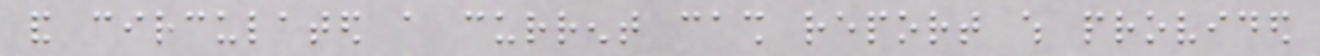and circulated a current cash report which provided
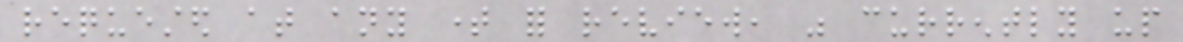requested at any time for review, was currently up
